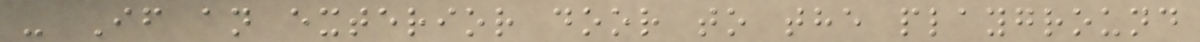- If an exterior door to the playground
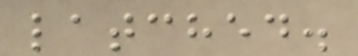latched.
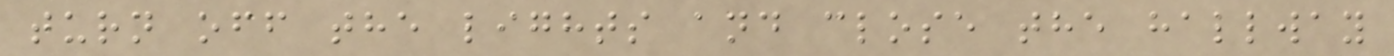turn off the lights and close the hallway
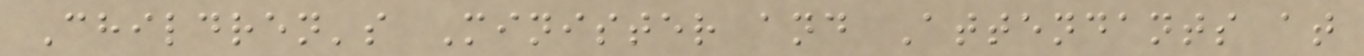Children's Minister and Attendants at
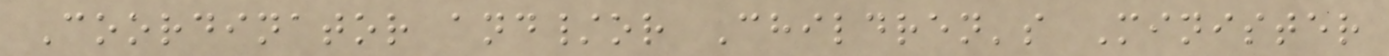Coordinator and/or Children's Minister
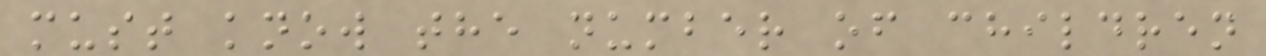must know the number of children
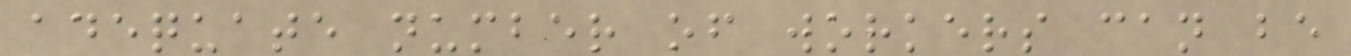adequate number of workers can be
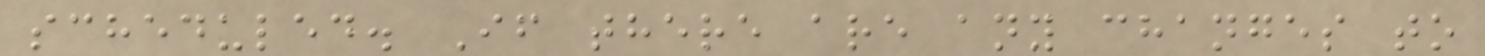scheduled. If there are any changes to
